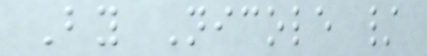By Nicole /
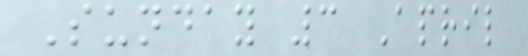Sunday 3 April
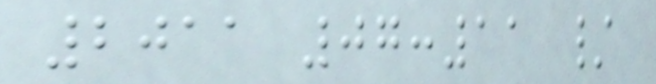2011 07:11 /
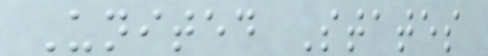United States
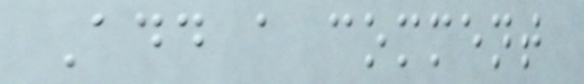Add a comment
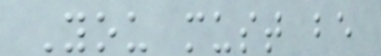You must be
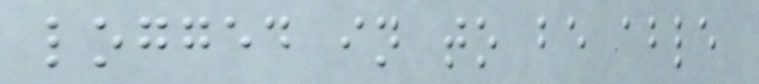logged in to be able
